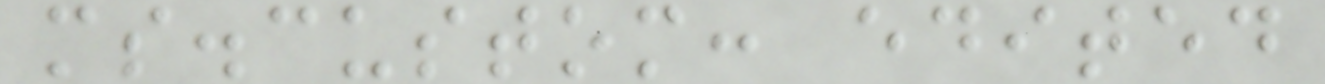ms.custom: edited
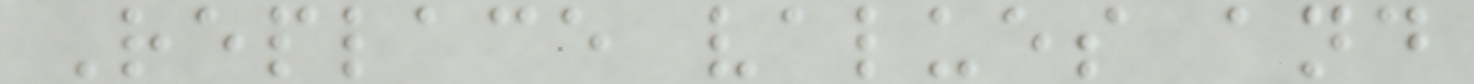Replace values and
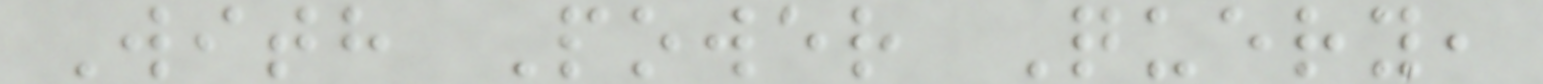With Power Query,
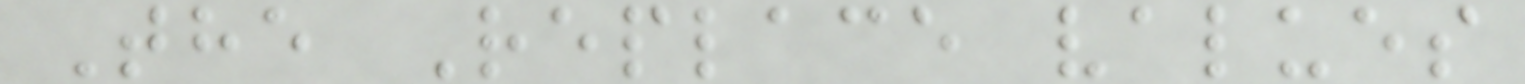The Replace values
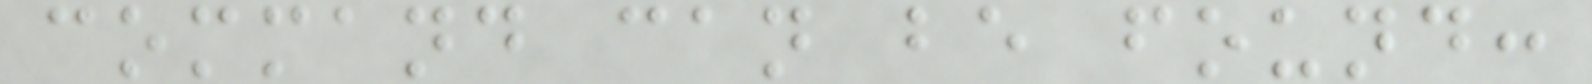command can be found:
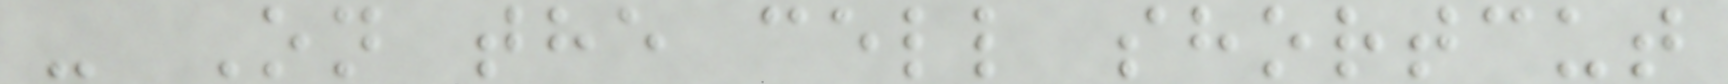- On the cell shortcut
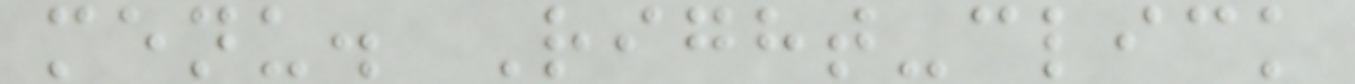menu. Right-click
